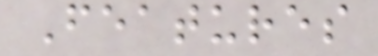Features
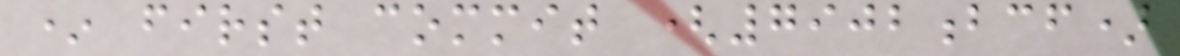* first commit (7902bcf)
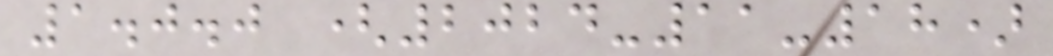1.0.0 (2024-11-18)
